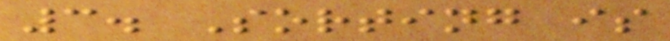3. Sorting is
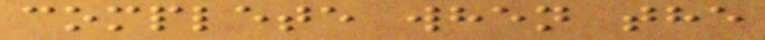complete when the
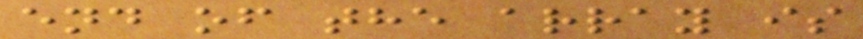end of the array is
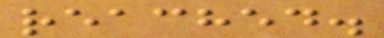reached.
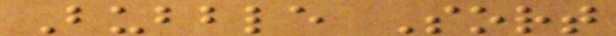Bubble Sort
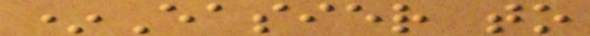*Easier to
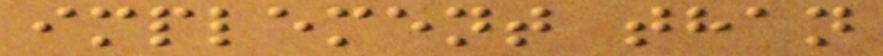implement than
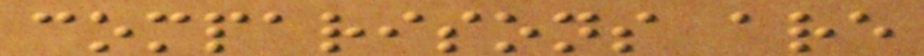comparisons are
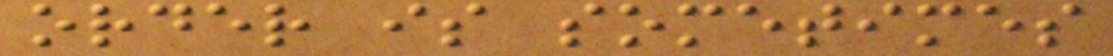order is sometimes
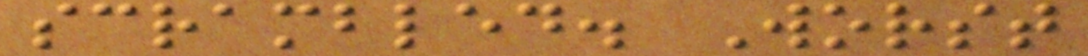scrambled. Worst
